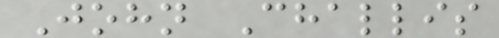John Challis
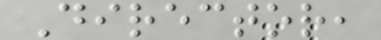Director,
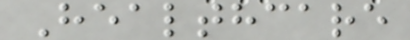Healthcare
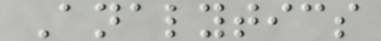Analytics
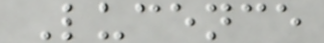Lucence
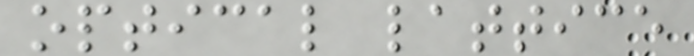optical lattice
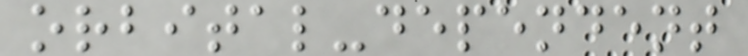orbital-dependent
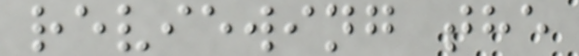reviewing the
